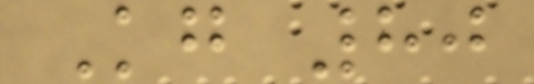Kg 80
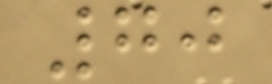70
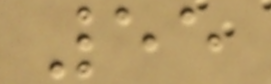55
